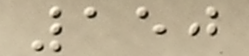150
